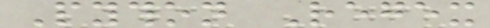Python Regex
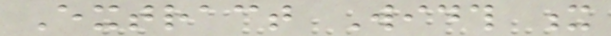Extract Width x
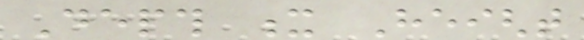Depth x Height
